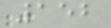152
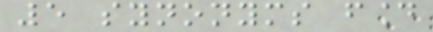5 synonyms found
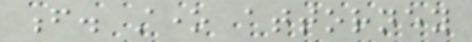f. stone attorney
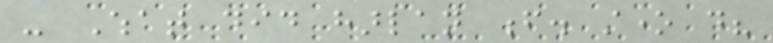- What did harlan f. stone do?
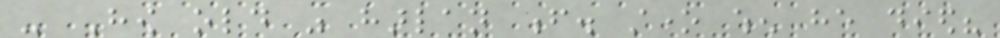- How old was harlan f. stone when he died?
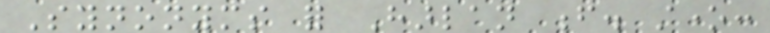Synonyms for Harlan f. stone:
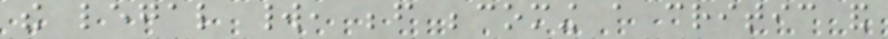the legal world, before becoming a critic and
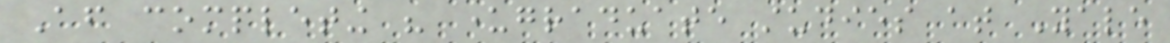After completing his undergraduate studies at Yale
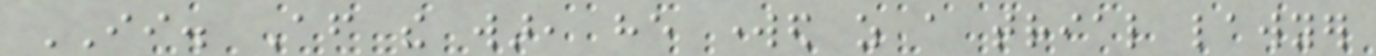II. After the war, he worked as a trial lawyer
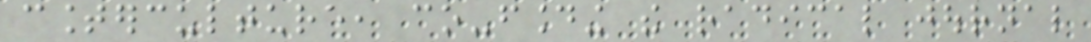counterculture, co-founding the radical journal
